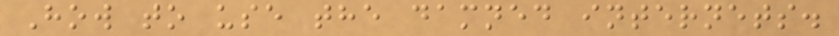How to use the damned internets.
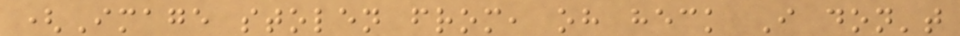(Image stolen from, oh heck I don't
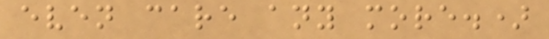even care any more.)
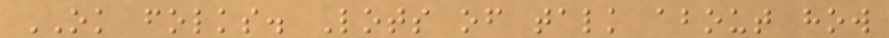OK folks. Lots of talk about how
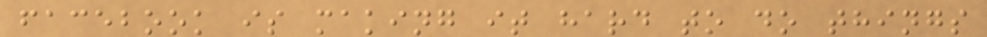facebook is making it hard to do things
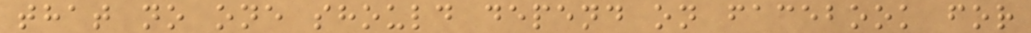that no one should depend on facebook for
